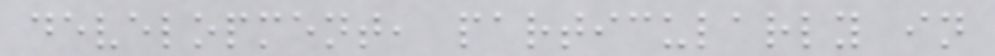development, particularly in
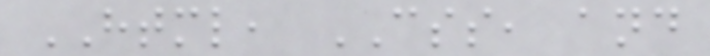HTML, CSS, and
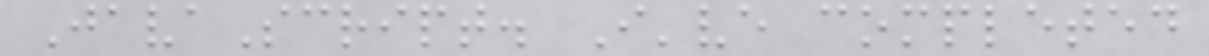JavaScript. I've completed
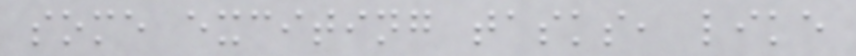some exciting tasks, like
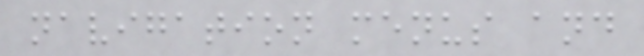navigation menus and
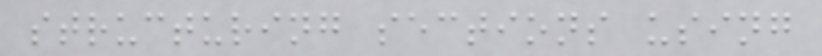structuring sections using
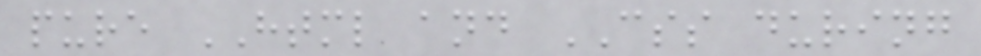pure HTML and CSS during
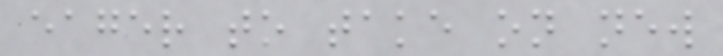eager to take on new
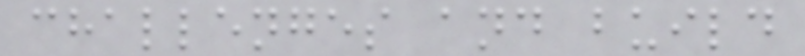challenges and build
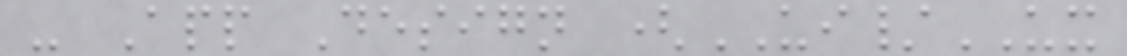- App Design (UI/UX
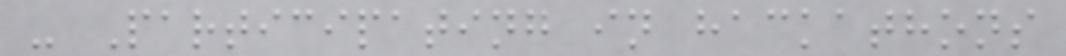- Participating in hackathons
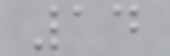14
